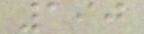190
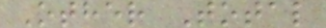Other Total
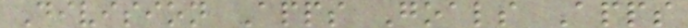Division Apps Goals Apps
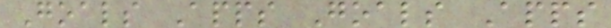Goals Apps Goals Apps
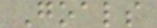Goals
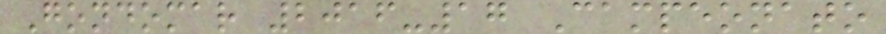Gondomar 2016-17 Campeonato
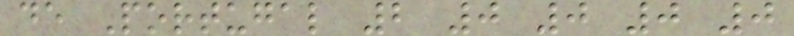de Portugal 2 0 0 0 0
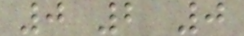0 2 0
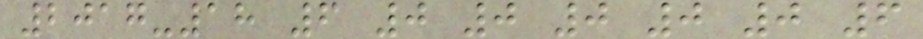2017-18 6 0 0 0 0 0 6
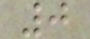0
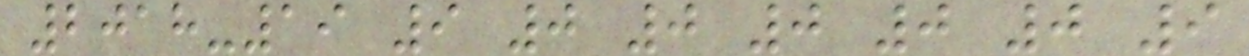2018-19 9 0 0 0 0 0 9
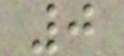0
